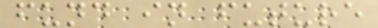fund in future
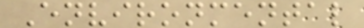Environmental
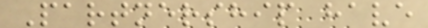Partnership have
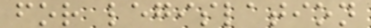for legislation
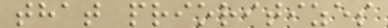that prioritizes
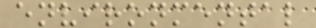environmental
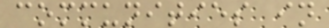communities in
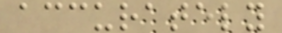accurately
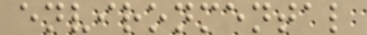environmental
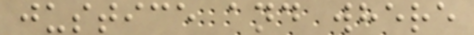justice and where
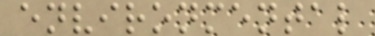environmental
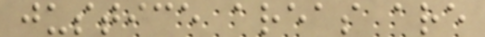justice areas are
